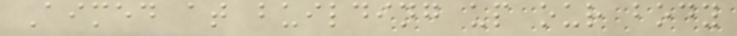Aimed at building up our body
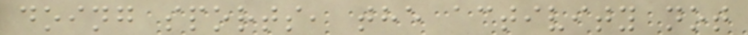doing sports, the activity not
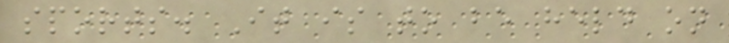sports. It is to be held on
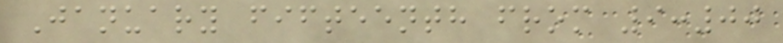January fifteenth from 9:00
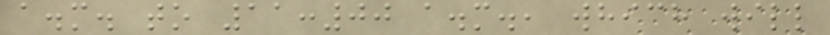a.m. to 11:00 a.m., which will
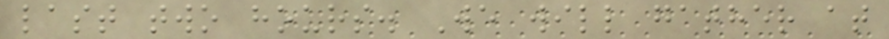last two hours. We will gather at
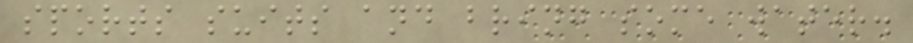sports suits and bring some water.
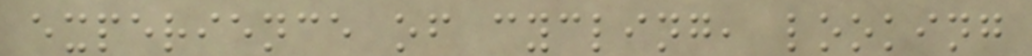experience of cycling, looking
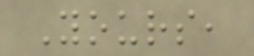Yours,
